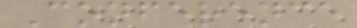Conference
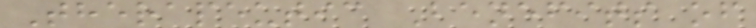Therapeutic Benefits of
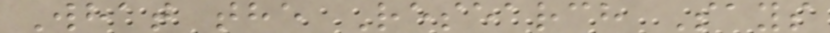What the Research Says
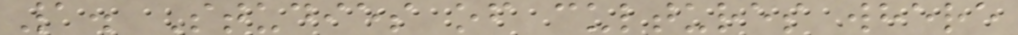1. Studies of cultures where
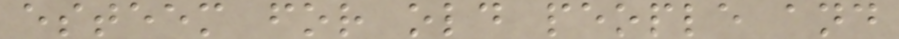esteem for old people and
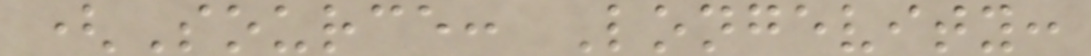(Source: Longevity:
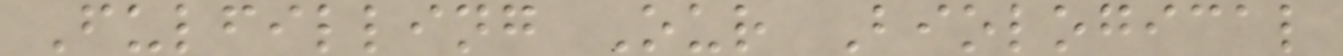Fulfilling Our Biological
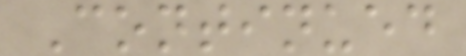Continued
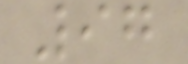97
